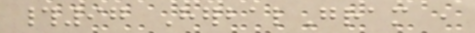#97 HerbalGram ,
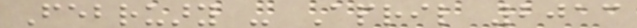February - April 2013
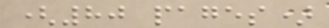(80 pages)
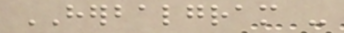HERBALGRAM -
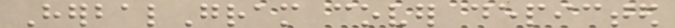HerbalGram cover depicted
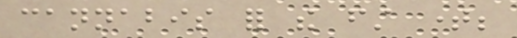cannabis for the first time;
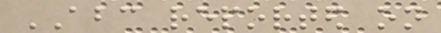ABC reported on
